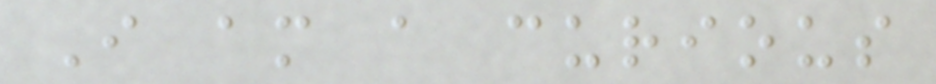I am a curious
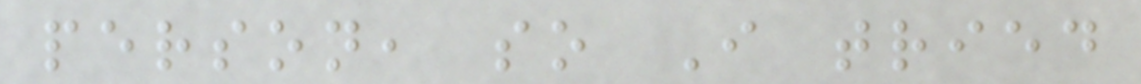person, so I tried
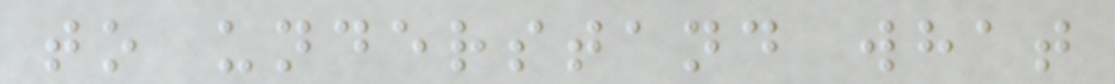to understand what
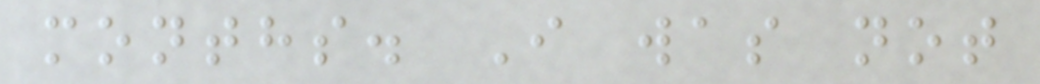months. I was not
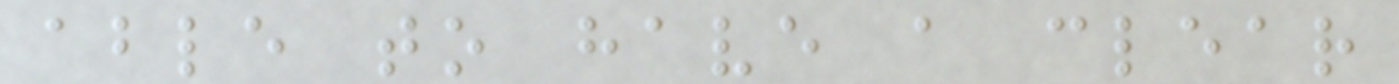able to have a clear
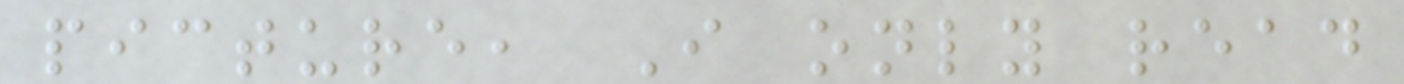picture, I only read
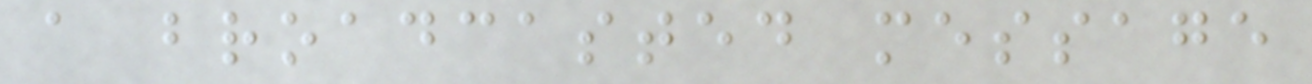a broadcasted message
